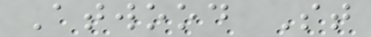Atwood St
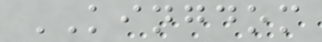KINGDOM
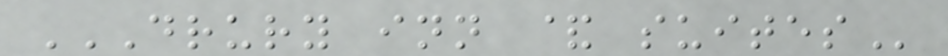DRURY INN & SUITES
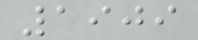1909
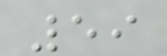59
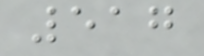517
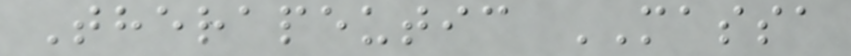Therapeutic MASSA
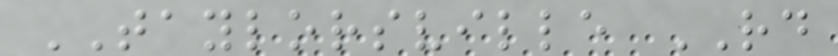TAYLORSVILLE RD
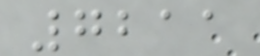7211
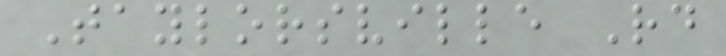Taylorsville Rd
